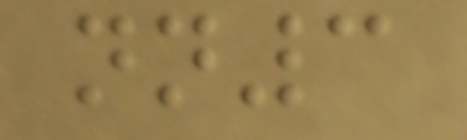nn3
